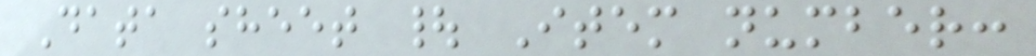Data sheet | Item number:
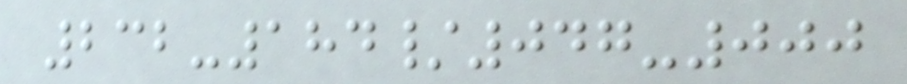232-184/047-000
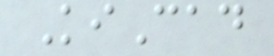KiCad
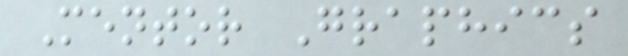Mentor Graphics
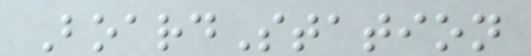BoardStation
